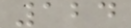124
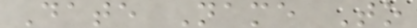Date Name To
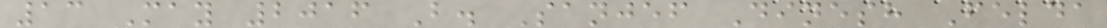13 May 2016 B. Sanjef Dinesh Felda
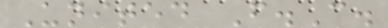United F.C.
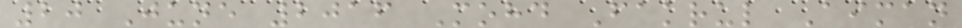20 June 2016 Mohd Fakrul Aiman
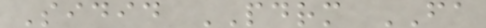Sidid PDRM FA
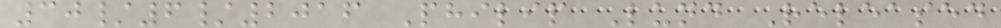30/6/2016 Philip Lund Released
